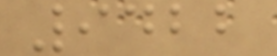9422
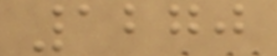1270
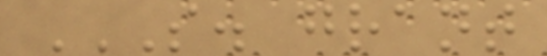S. GRANT
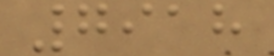7918
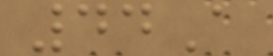44A
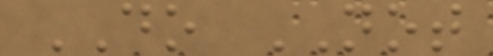DO NOT
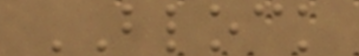BLOCK
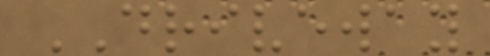DRIVEWAY
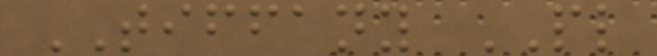TIFFANY PL
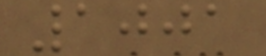1001
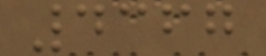4367
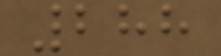288
